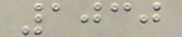1030
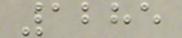1285
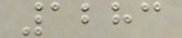1283
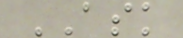ASK
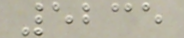5235
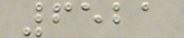6521
